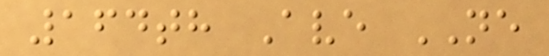164th Ave NE
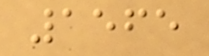1565
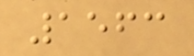1563
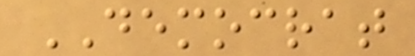DEMOCRAT
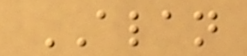ALAN
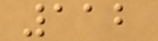112
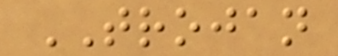TROJAN
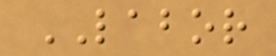LABOR
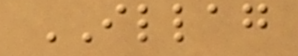ILLAG
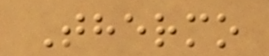Thermo
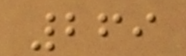269
